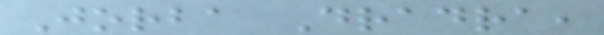Jorba Dradra,
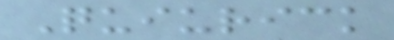Quiurick
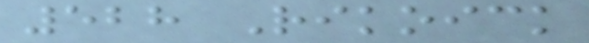528 Rikoick
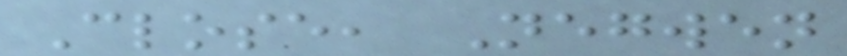Close, Negwen
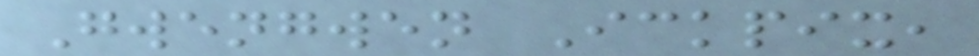Gwengwen Ickpix,
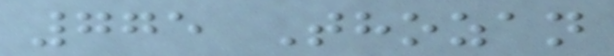775 Thozan
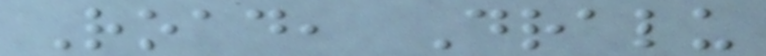Road, Dralu
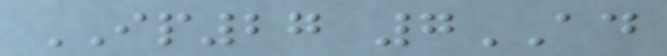IP27 7AD
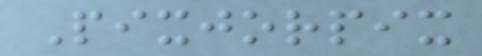Pixjorpix
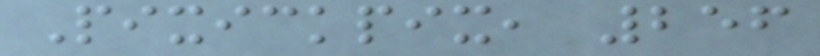Pixickpix, 256
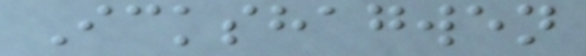Ickshagwen
